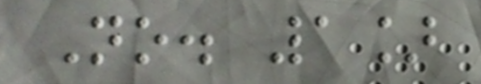No. 1]
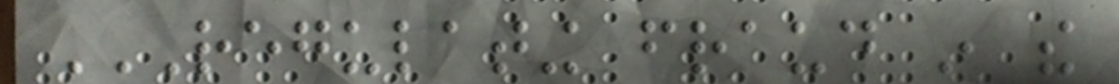REGULATING FRAUD IN THE
